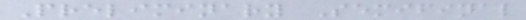Preliminary Semifinal
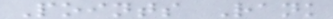Points Rank
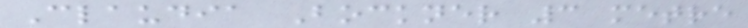Claudia Bockner 3 metre
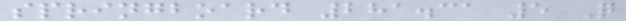springboard 281.31 5 Q
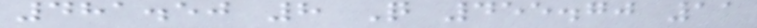481.50 8 Q 455.70 11
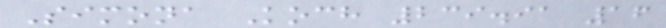Simona Koch 239.91 16
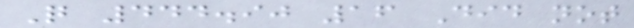Q 444.90 16 Did not
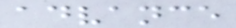advance
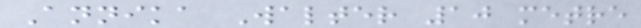Annika Walter 10 metre
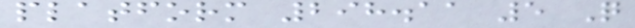platform 298.11 5 Q
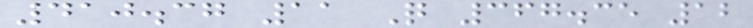410.37 11 Q 367.35 12
